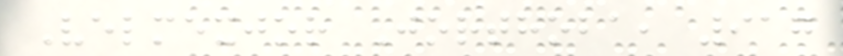Velmexjor Jorthoba, 917
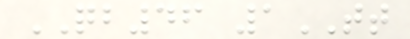QB46 1TT
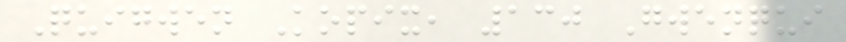Quigwen Kopix, 130 Gwenqui
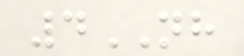4NH
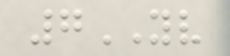7YV
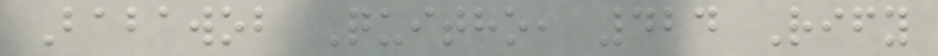Babawob Quitho, 424 Rify
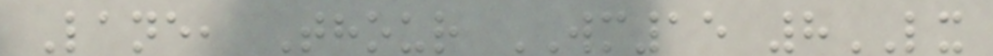Lane, Thour WM15 8LX
